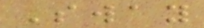Sway
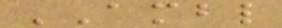AMBL
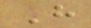H
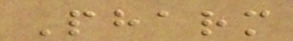Pharm
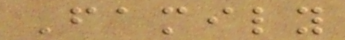Family
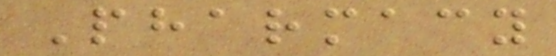Pharmacy
